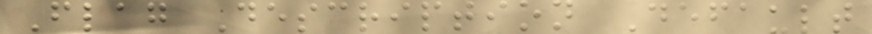Flag Description Default
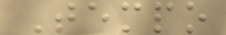Tempo
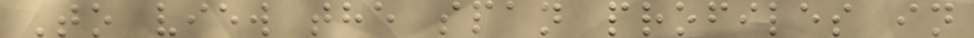To view the span profiles in
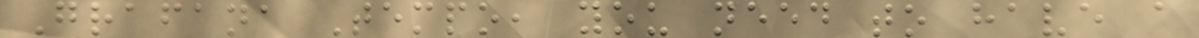Grafana Tempo, you need to have a
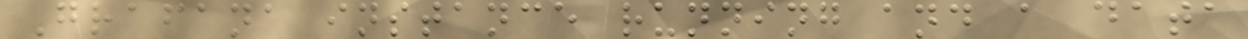Grafana instance running and a data
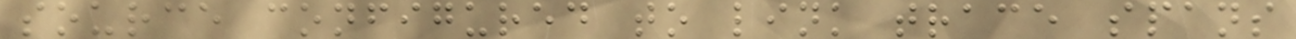source configured to link trace spans
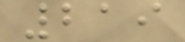219
